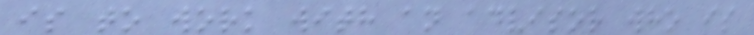is to work with an advisor who is
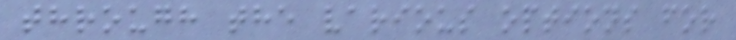through the various options for
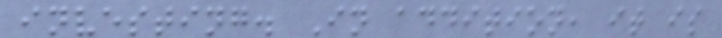investing. In addition, it is
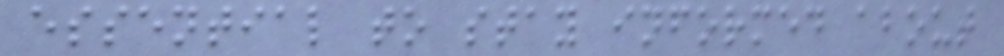essential to stay informed about
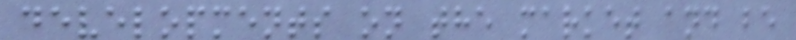developments on the market and be
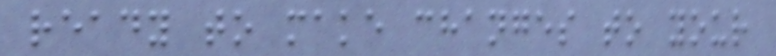ready to make changes to your
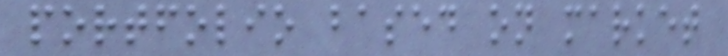portfolio based on market
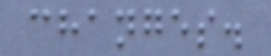changes.
